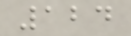124
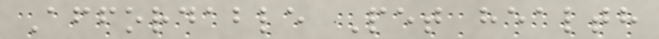Affordable Pet health
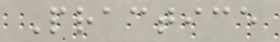Practice
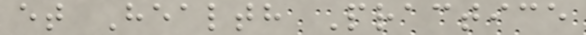et Health Practice
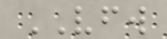VFW
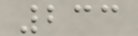233
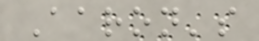Aaron's
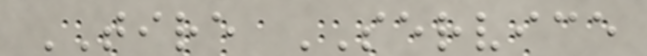TIRE SERVICE
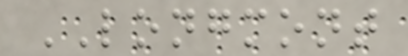LONGMONT
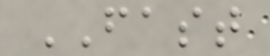FAST
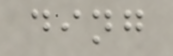ding
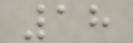18
